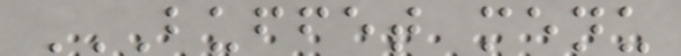BUFFET MENU
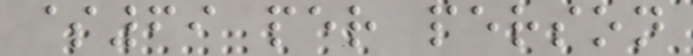$69 per person
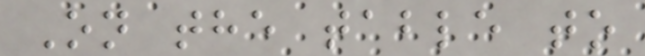On the table to
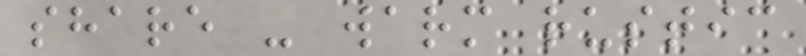share - warm rustic
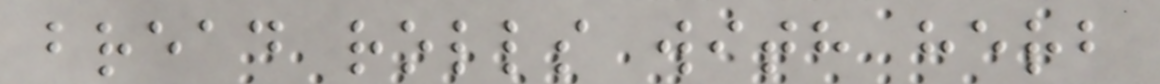bread rolls with herb
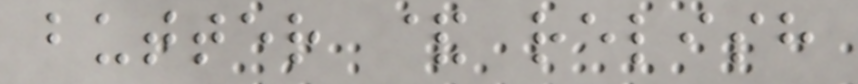butter & relish
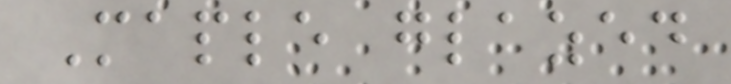Maple glazed
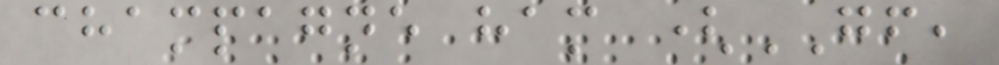champagne ham (GF,
